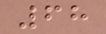68
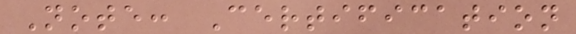Note: Certification
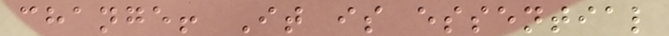change! It is essential
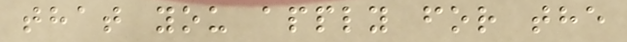that you apply for the
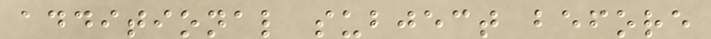additional subject before
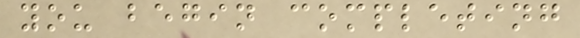you begin completing
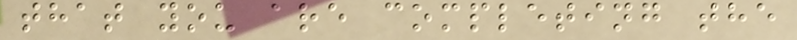that you are completing the
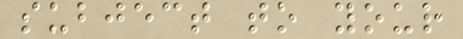subject to your
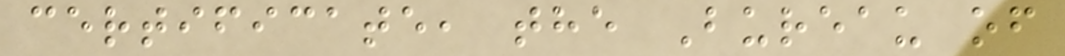certificate, the Bureau of
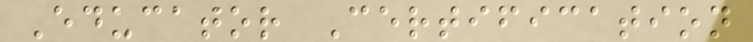Educator Certification
